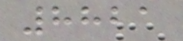8821
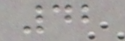42
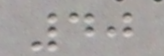40
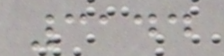3144
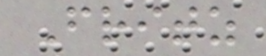Fritz
